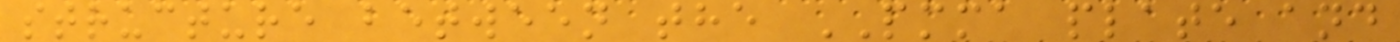structure between the PMMA plate and
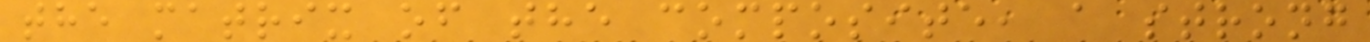the matrix of the composite, a strong
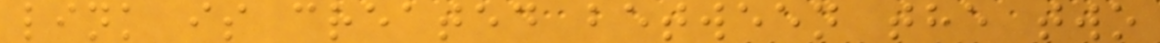link is created between the two
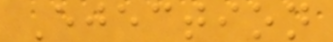Ejection
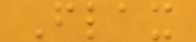Flax
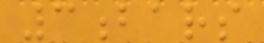3bars
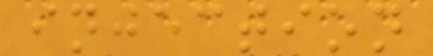injection
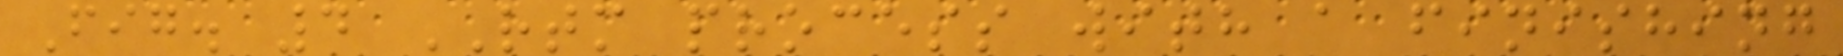Fig. 4 RTM process with a finishing
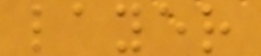layer
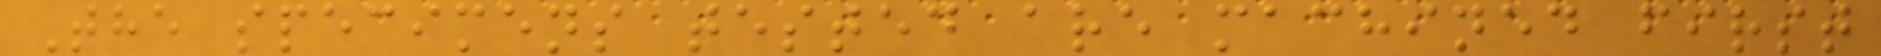The specimens tested are machined first
